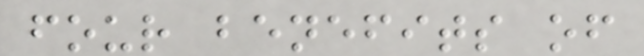four benefits of
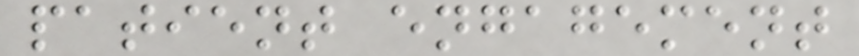patient engagement
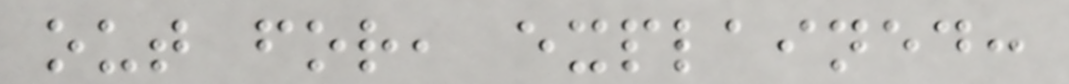out for, explained:
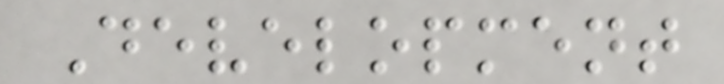Development
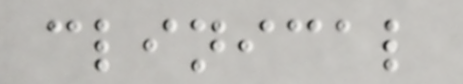clinical
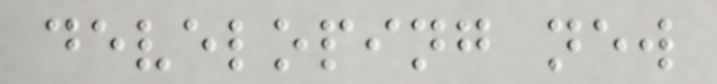developing new
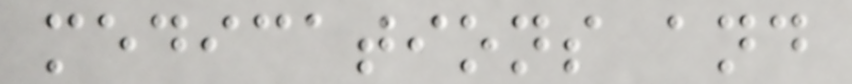medications and
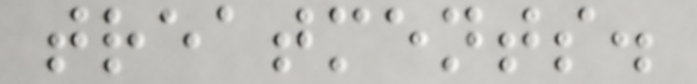treatments.
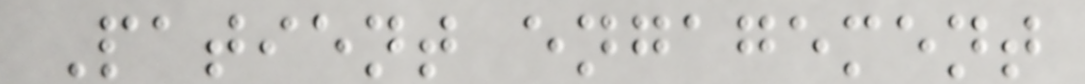Patient engagement
